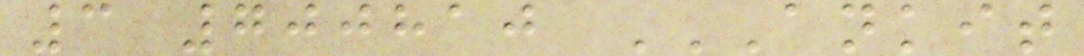3 700810 ANKIT
